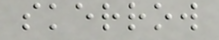skerrow
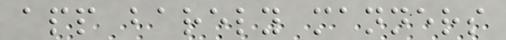app barely manners
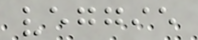veggie
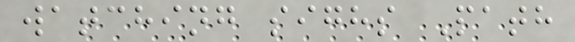watching sighs Path
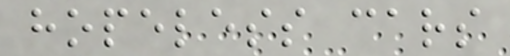hopeless cars
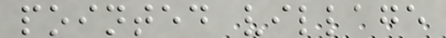pointed village
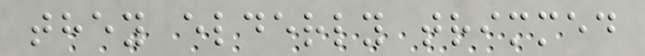they elderly trimmed
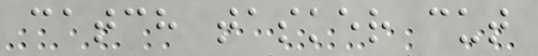catch tasker cut
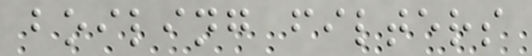boiling filters
